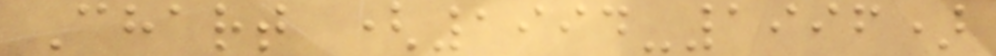Chart (1994-1996)
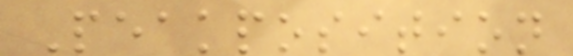Peakposition
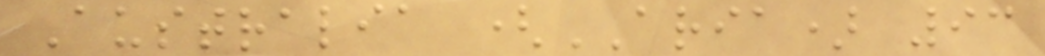Australia (ARIA) 93
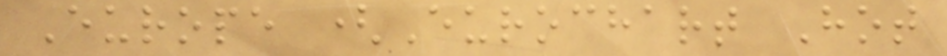Europe (Eurochart Hot
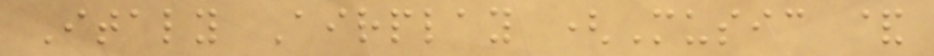Italy Airplay (Music &
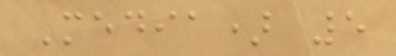Media) 5
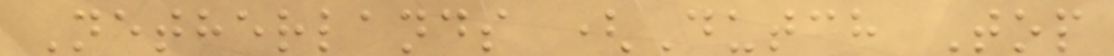Netherlands (Dutch Top
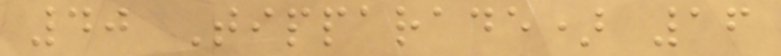40 Tipparade) 16
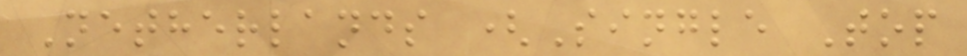Netherlands (Single Top
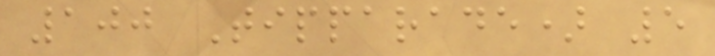100 Tipparade) 5
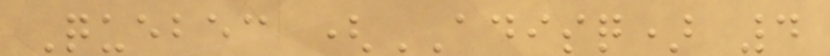Quebec (ADISQ) 4
